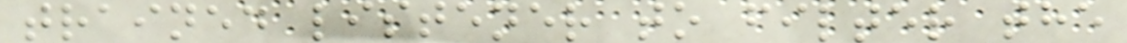trained listener to filter the
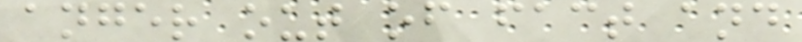anger out of fact and
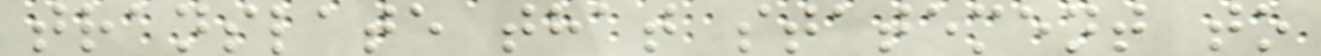translate that statement to
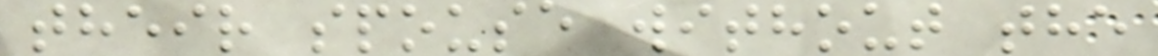their spouse without the
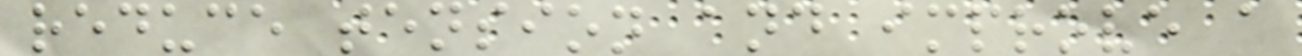reduce tension and improve a
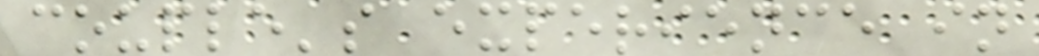couple's experience in
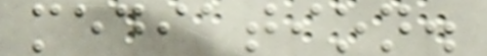mediation.
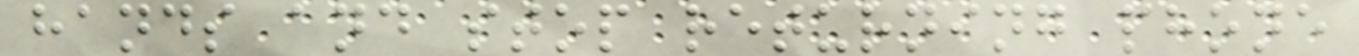hands and stop returning phone
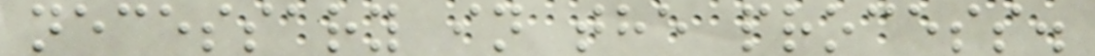necessary in the process.
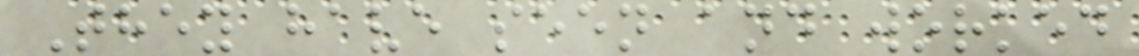They have seen and worked
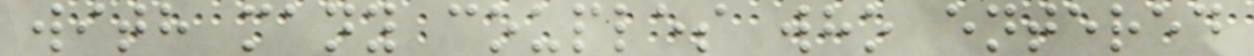with many couples who entered
